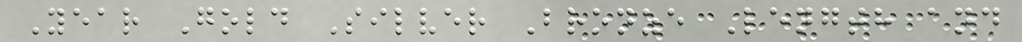Year Gold Silver Bronze Length and
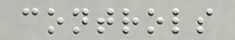controls
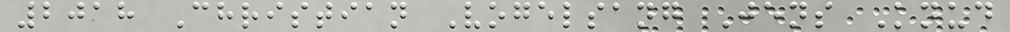2018 Christian Vogelsang Jens Knud
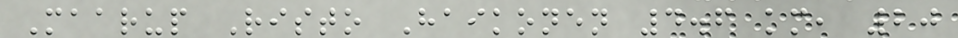Maarup Risto Haikonen 4.6 km, 20
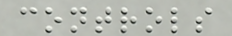controls
